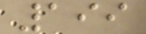199
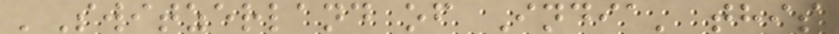'Switzerland of India' this
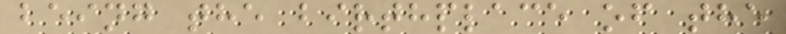being the birthplace of the
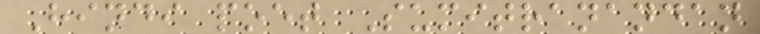Hindi poet Sumitranandan
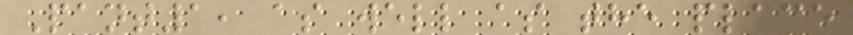Pant1, as well as the place
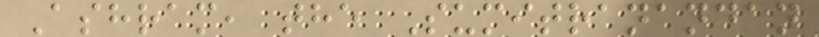Ashram, the Sumitranandan
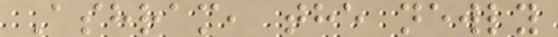Ashram, the newly
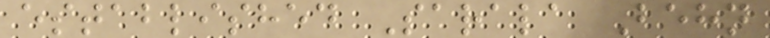established Sarala Behn
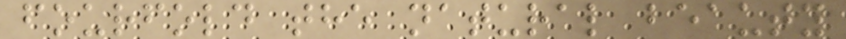fourfold the natural beauty
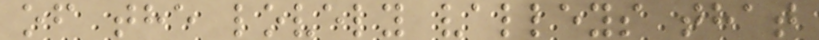of the lovely valleys that
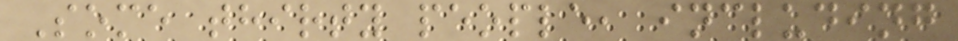Some thirty people, including
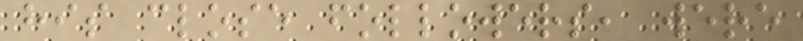his close followers, were
